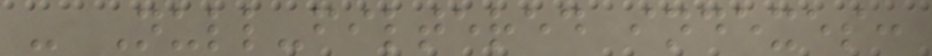- Null-filtered indexes:
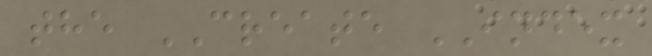the CREATE INDEX
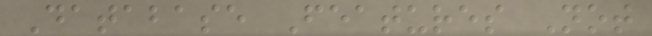Database Features Not
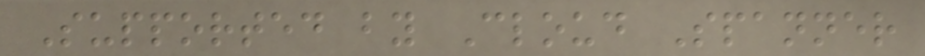Supported by Cloud Spanner
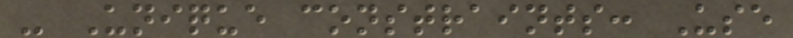- Unique constraints: Use
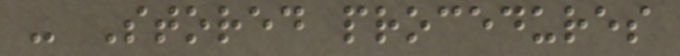- Stored procedures
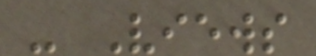- Views
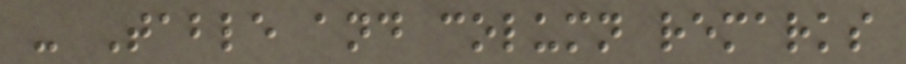- Table and column remarks
